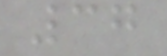37
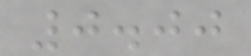0.00
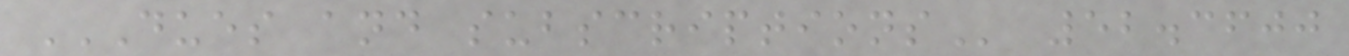DUES AND SUBSCRIPTIONS 52.3600
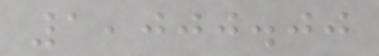1,000.00
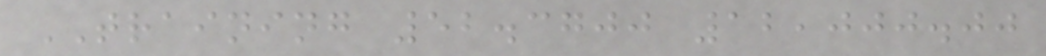TRAINING 52.3700 12,000.00
